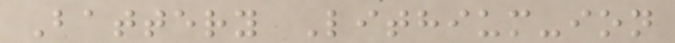Battery Lithium-ion
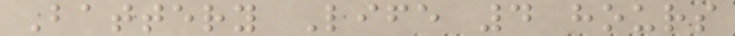Battery Life 4 hours
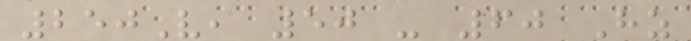250V, 50 - 60 Hz
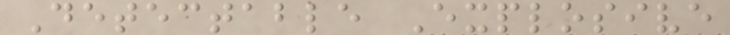Detectable Explosive
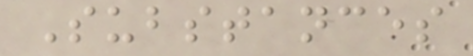Substances
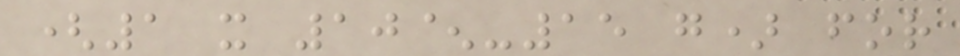(1 x 10^-15 g) for
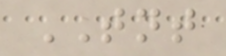TNT
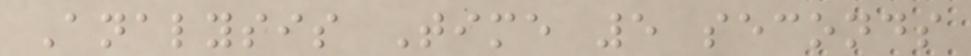Analysis Time 5 seconds
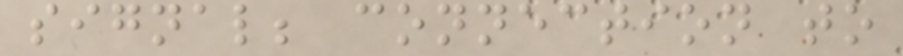signal; connection to
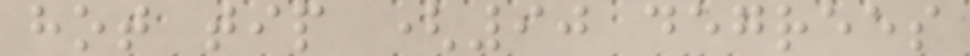hot tip (90 degrees
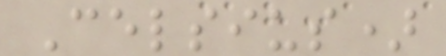Celsius)
